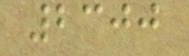2300
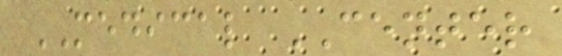MEDICAL CENTER
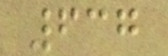637
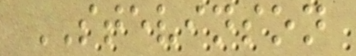STEVINSON
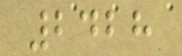2428
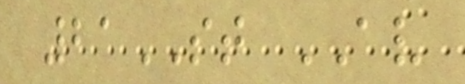21ST AV
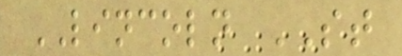LINCOLN ST
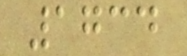1734
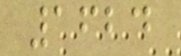1624
